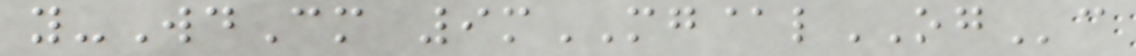y-WdCm 9mMG@lOGc
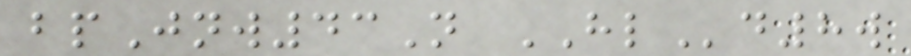bpJnw43N HLd8w
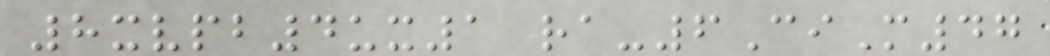8xvpb4ux1 ra-6CiM47
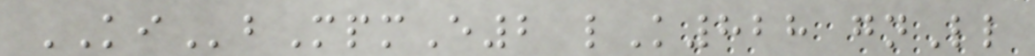KIbMpmE2 lK828 gnLl
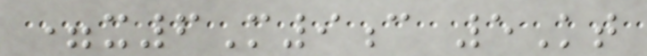=x6M9c 5Kt
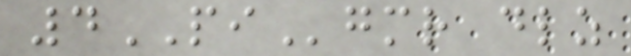4PIgmr dlz
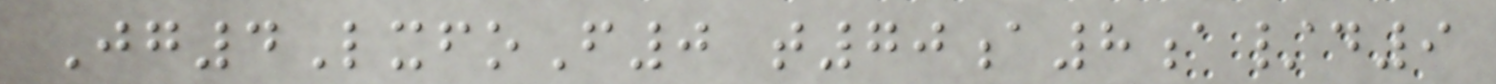Jg4LxfoF0 t70a8a/d9
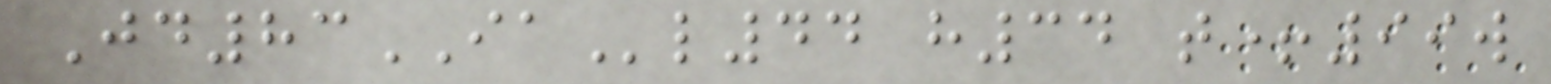Jd83IAl44 h34 t+99w
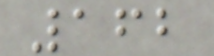162
